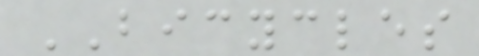BICYCLES
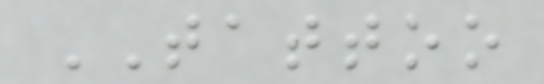TATTOO
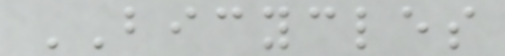BICYCLES
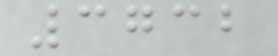3732
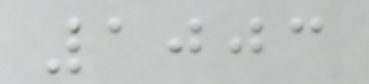1003
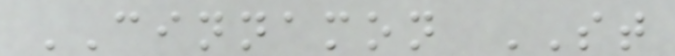CINNAMON ST
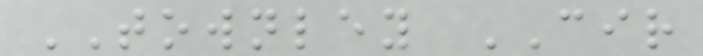TOWNLEY CIR
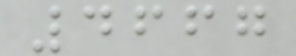4667
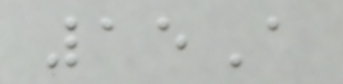15A
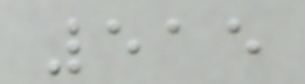515
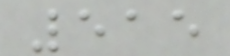515
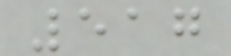517
